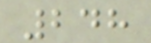248
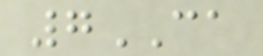7CA
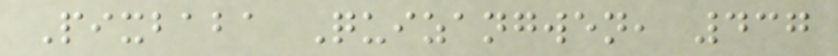Pixbaba Quizangwen, 437
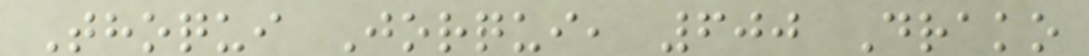Thoqui Jorqui, 600 Drako
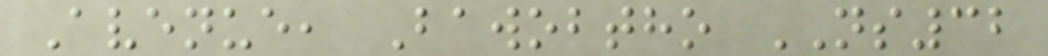Avenue, Bawobtho NS32
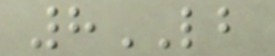8LB
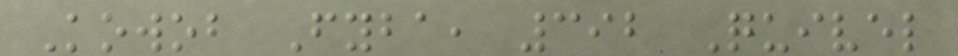Kowob Fyba, 392 Quivel
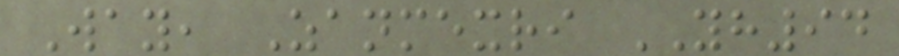Way, Zanmexri YH94
